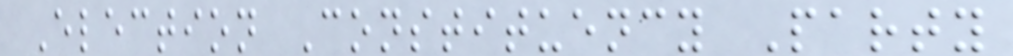Election Constituency Party
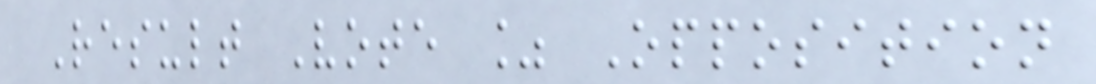Result Vote % Opposition
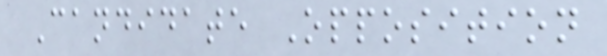Candidate Opposition
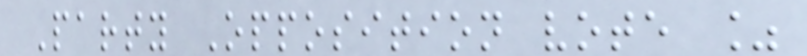Party Opposition vote %
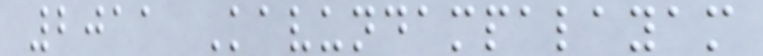2011 Kavundampalayam
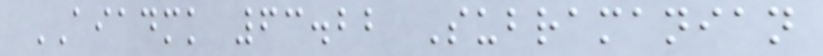AIADMK 63.22 Subramanian
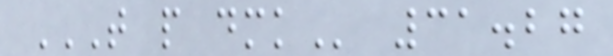T P DMK 31.27
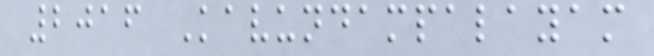2016 Kavundampalayam
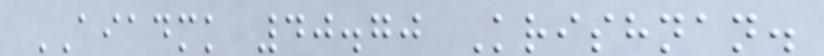AIADMK 40.70 Krishnan.
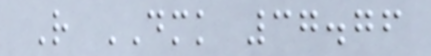R DMK 37.76
